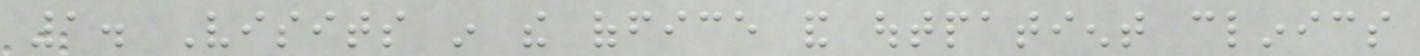1. Visits in the office and outpatient clinics
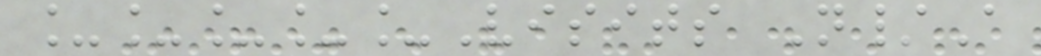_____Visits N/A
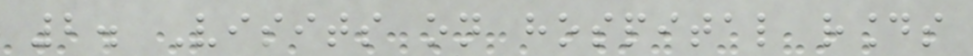2. Visits on hospital rounds
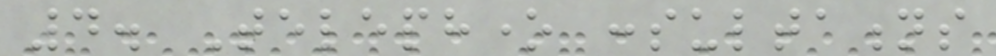4. Telephone consultations
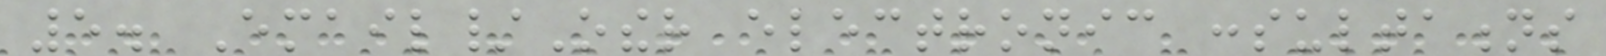5. Email/Other electronic consultations
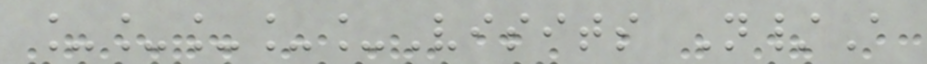_____Visits N/A
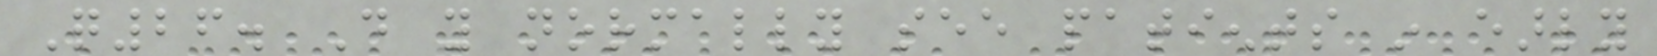Q26. Do you normally see patients in early
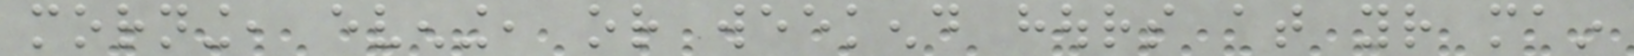morning, evening, or weekend hours at your main
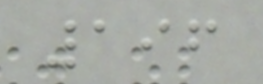196
